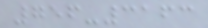756-3163
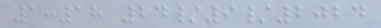1:18 24/9/2024
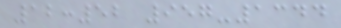12:52 957-1344
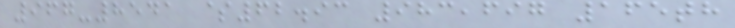967-8541 $62.93 983,697 165th
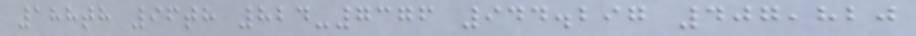188th 96th 824-7376 944.297 407,820
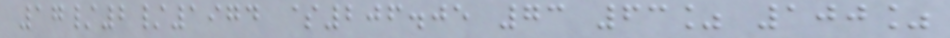17/2/1974 $206.05 73 63% 100%
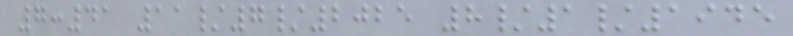7:41 11/7/2025 8/1/1945
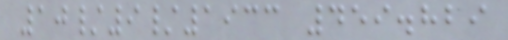10/9/1933 459.829
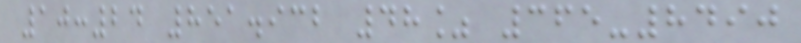10:24 851.932 48% 365-8490
